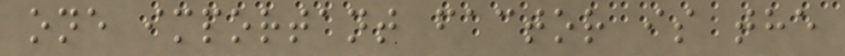one important factor is the
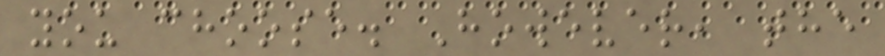you choose. However, the
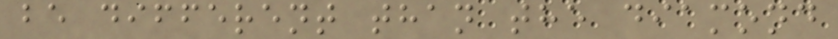be different than the diamond
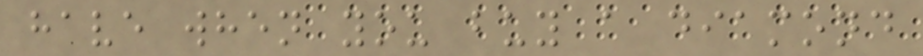have when you buy a diamond
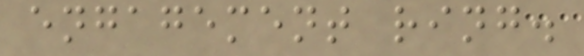engagement ring.
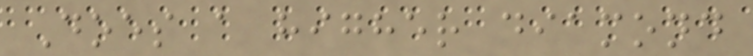Does a higher diamond
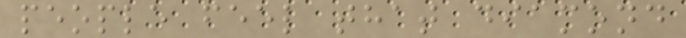people feel that diamond
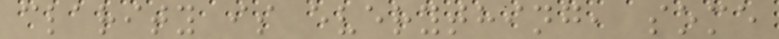clarity is everything, some
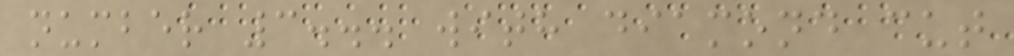number 3... with diamond cut
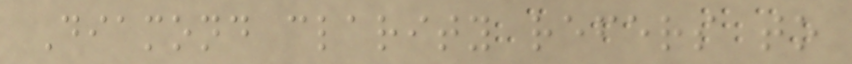Diamond clarity refers to
